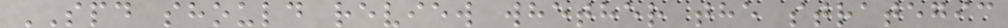SPD should review whether the strategic
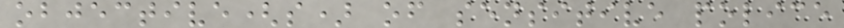objective(s) of sensitive police
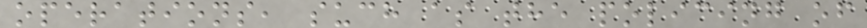operations, such as the policing of
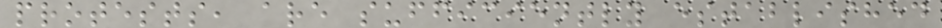protests, are sufficiently established
